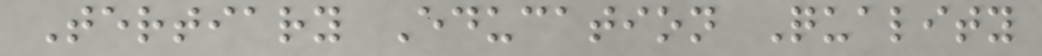Tertiary Education Quality
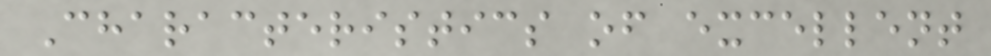Characteristics of excellent
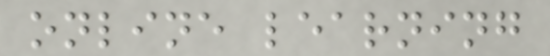online learning
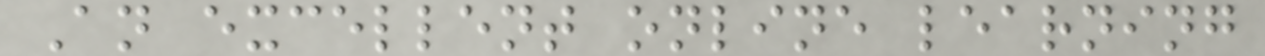An excellent online learning
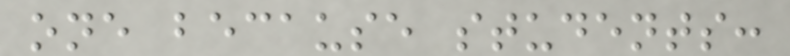one because students:
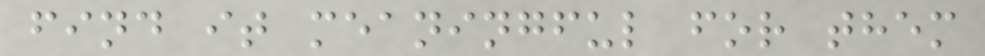find it meaningful for them
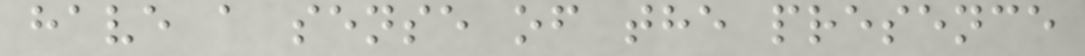have a sense of the presence
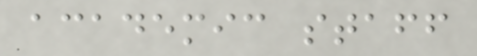academic staff
